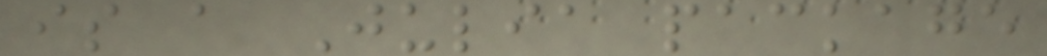is a Julia package
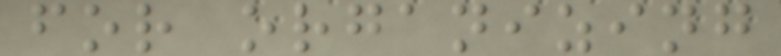for organizing
